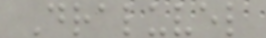Draluvel
